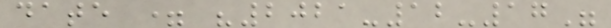date = "2021-12-17"
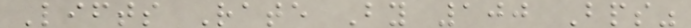Lifts Rate By 100 Bps"
